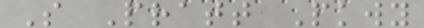S Pratt Pkwy
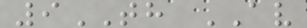9TH AV
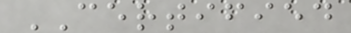CERTIFIED
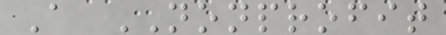A NONPROFIT
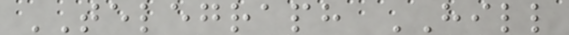TELEGRAPH HILL
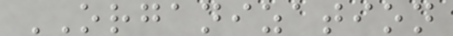ORGANIZATION
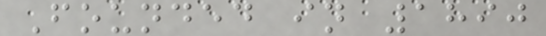Founded in 1890
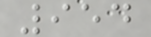954
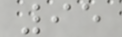95
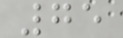75
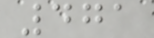471
